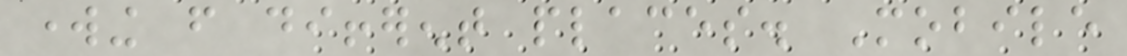working from different places. Mobile
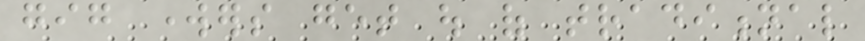gig workers get out of traditional
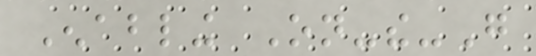Enabling On-the-Go
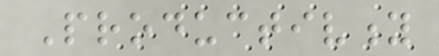Productivity
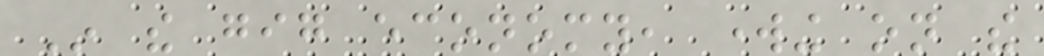In the gig economy, working on the
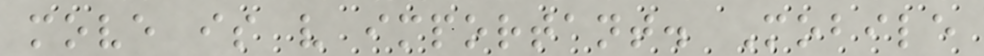move is very important. Mobile
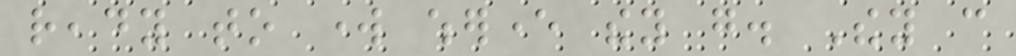ready to work wherever they go. They can
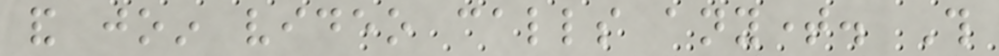and join video calls anytime. This
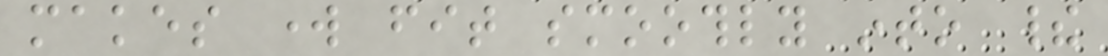makes work fit smoothly into their
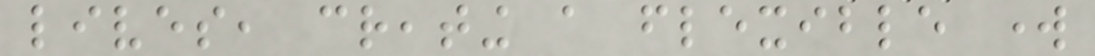lives, creating a flexible work
